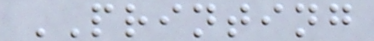PRINTING
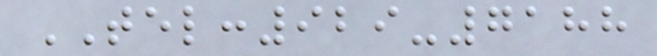TEL:929-7188
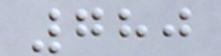780
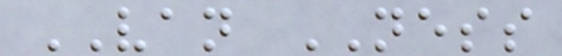VAN NESS
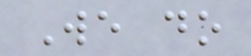We do
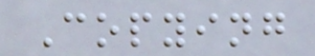Copying
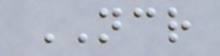NCR
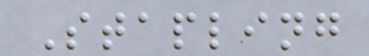Stapling
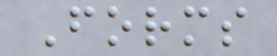Forms
